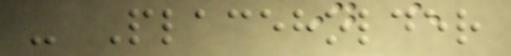- Placeholder
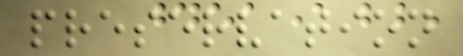preservation
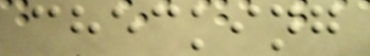checking
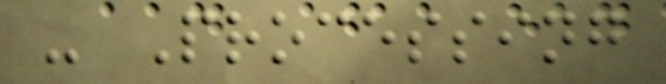- Processing
